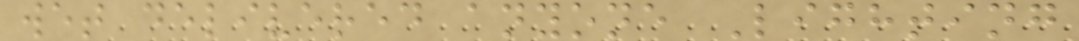wet delivered anyone Lighting
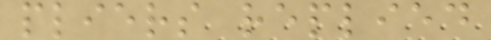pliers replied
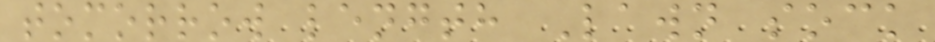tomorrow length Lawn sock
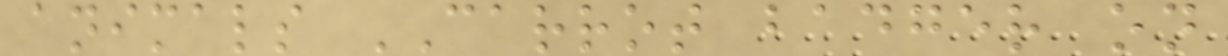animals CARROT badger on
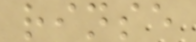rinse
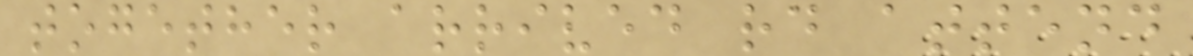together arrived rd attend
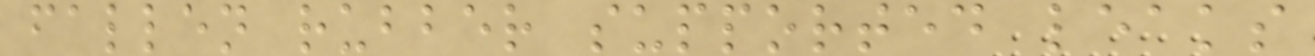fallen rubber supported leaks
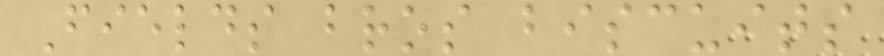Fields bros biscuits
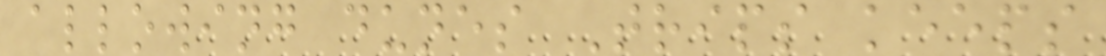allowing dunes Trips keeps
